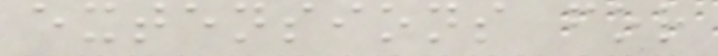extensions for
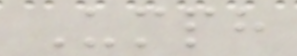Umph
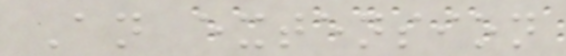An extension
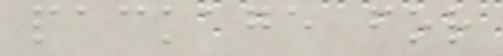package for
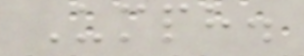Umph.
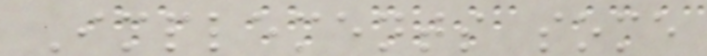Implements some
